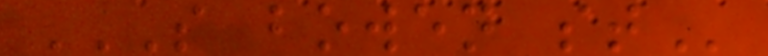S BOWEN ST
